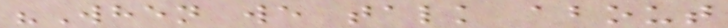"When we talk about
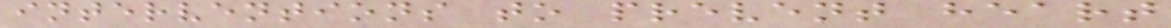interventions to prevent heart
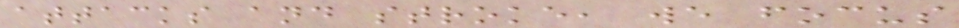attacks and stroke, we focus
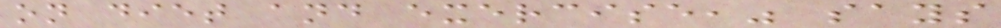on diet and exercise," says
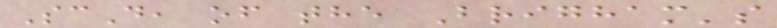ScD, of the Brigham's
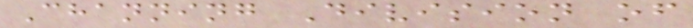Channing Division of
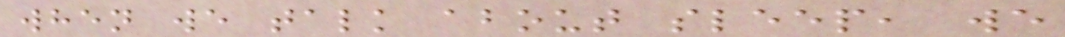when we talk about sleep, we
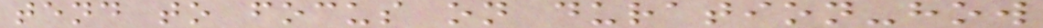tend to focus on duration-how
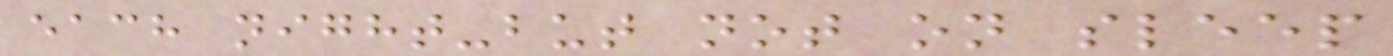each night-but not on sleep
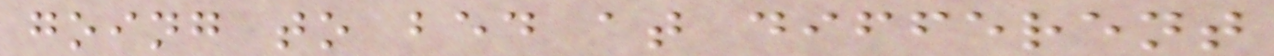going to bed at different
